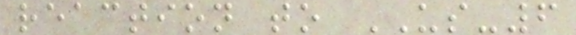reaction to US-6
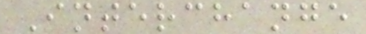Interchange
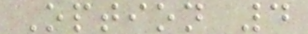Option 4
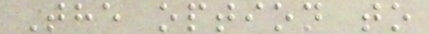The option to
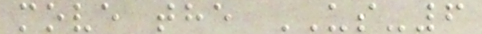move the US-6
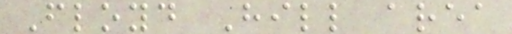Floyd Hill area
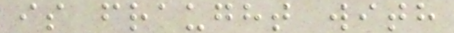is fraught with
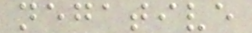negative
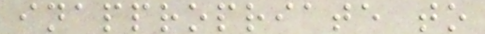inappropriate to
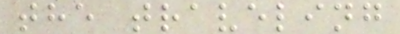the traveling
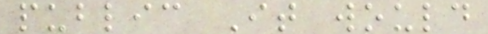public It would
